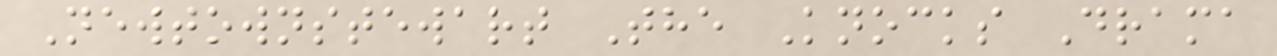Newtownstewart The Knocks Drama
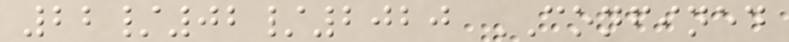22/02/2020 CONFINED
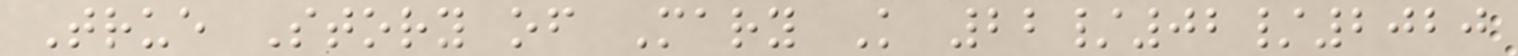True Story of Mary K 22/02/2020
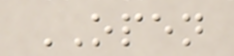OPEN
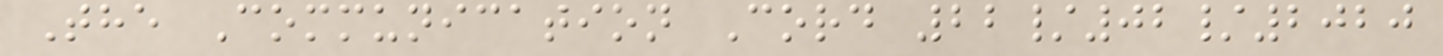The Communication Cord 22/02/2020
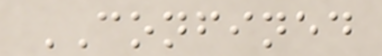CONFINED
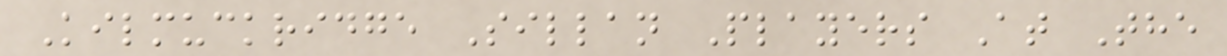Kilmuckridge Sillan Players At The
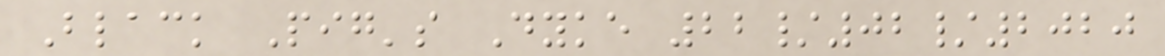Black Pig's Dyke 22/02/2020
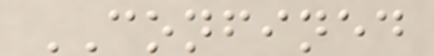CONFINED
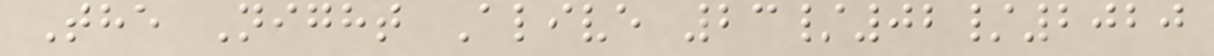The Night Alive 23/02/2020
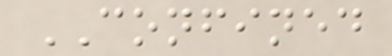CONFINED
